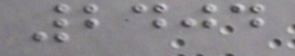2404
